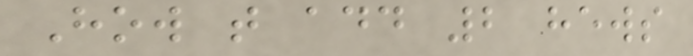How t add 2 hews
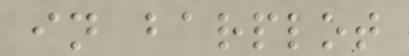in barplot
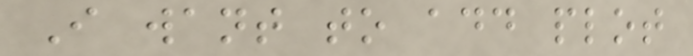I want to add plot
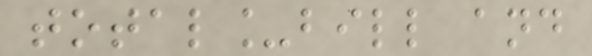total_bill and
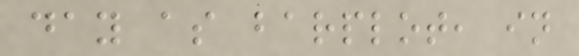day as barplot, in
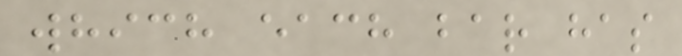which each bar has
